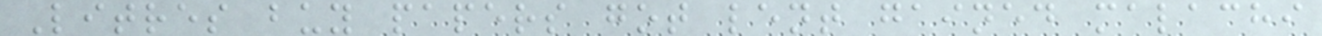Litres buy papers got lent gained malachi
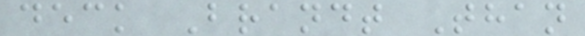deck Brandt Than
